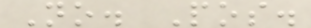No. Pos.
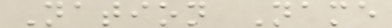Nation Name
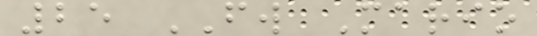25 FW Mario
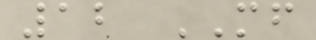12 MF
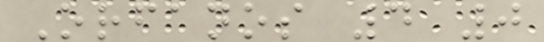Orfanos 4 0
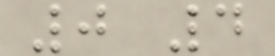0 4
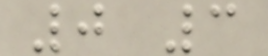0 3
